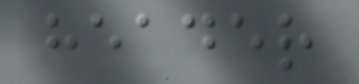header
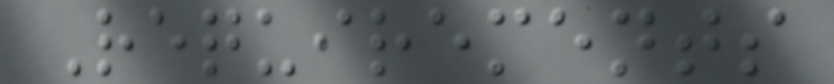Requirements
